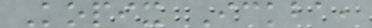Kopix Ickba,
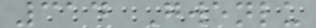314 Gwenlu
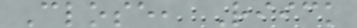Close, Riick
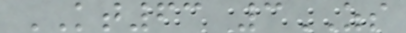KT63 3ZS
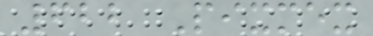622 Pixmex
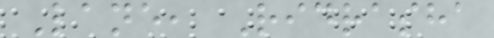Lane, Ridrasha
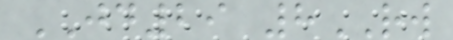JD29 8RW
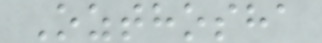Ozthosha
